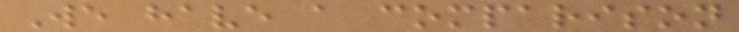We have a comparison
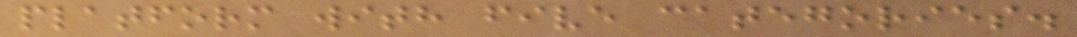platform with five categories.
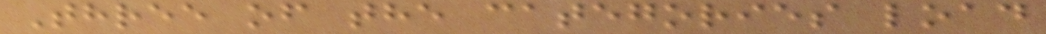Three of the categories load
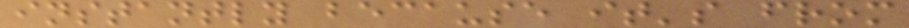instantly because it's from
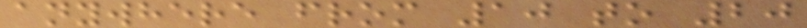anywhere from 10 to 20
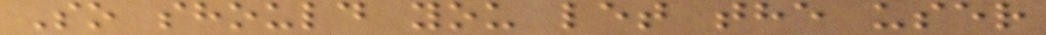So should you let the user
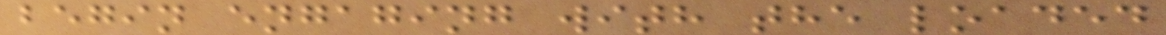begin engaging with the loaded
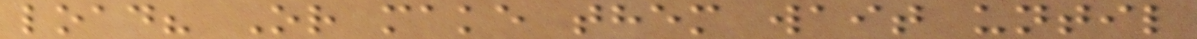load? Or make them wait until
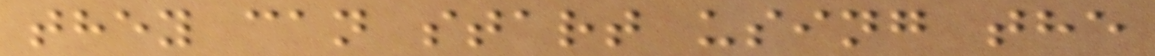they can start using the
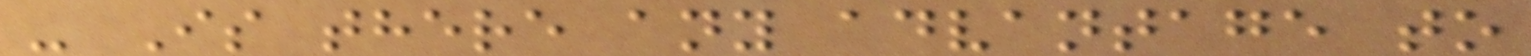- Is there any advantage to
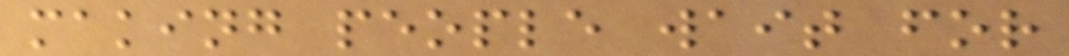making people wait for
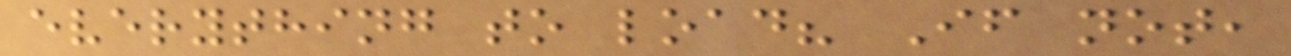everything to load? If not,
